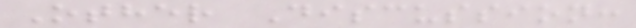Other Discussion:
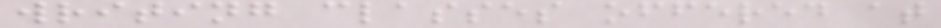writing classes offered at
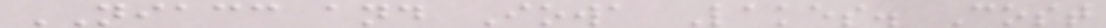NIACC and Iowa Lakes. Cost
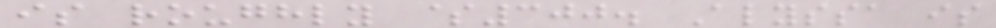is roughly $300. Alyssa is
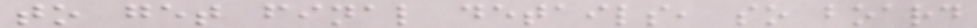to get final details, so board
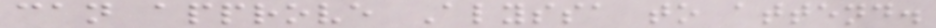can approve Alyssa to attend.
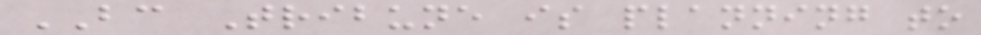BC Tribune is planning to
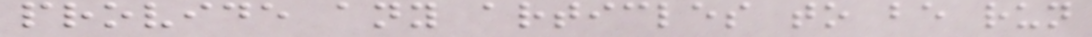provide any articles to be run
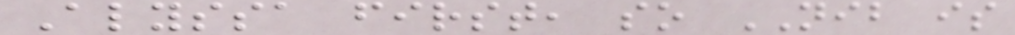Alyssa first, so NIB is
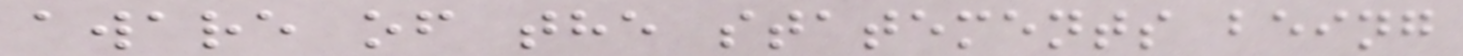aware of the statements being
